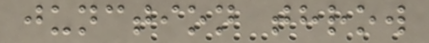junction throw
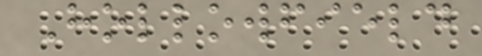Hollowfield
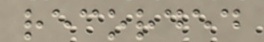recorded
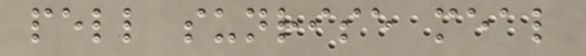pell sunrise meal
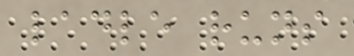ladle runs
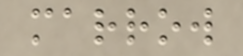marrow
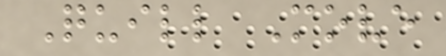Quill Move
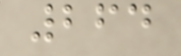264
